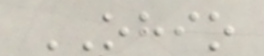OHIO
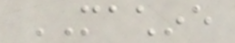MACHINE
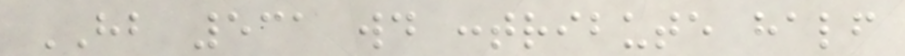HB 531 would contribute half
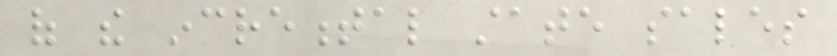of the incremental state sales
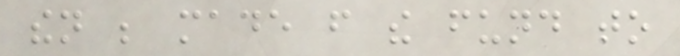then be made from the fund to
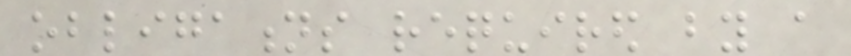obligations required by a
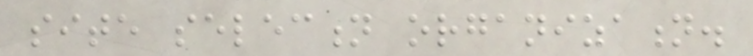site selection organization.
